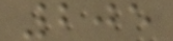205
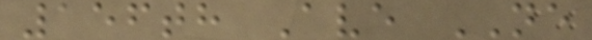156th Ave NE
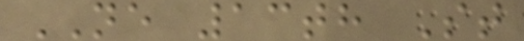NE 13th St
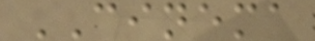CINEMA
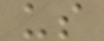us
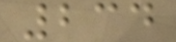234
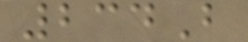234B
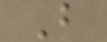B
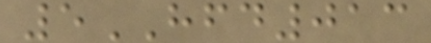5HFD013
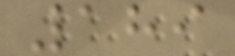189
